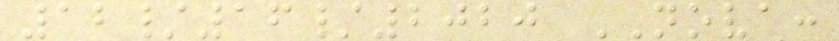12/16/2020 NOVA:
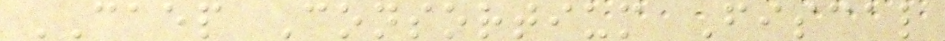CAEP Consortium Fiscal
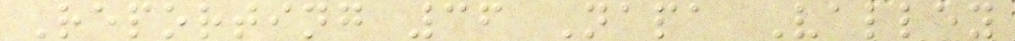Reporting 36 Napa Valley
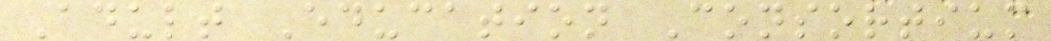Adult Education Consortium
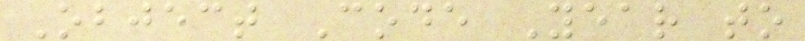Object Code Year to
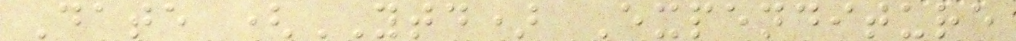Date (YTD) Expenditure
